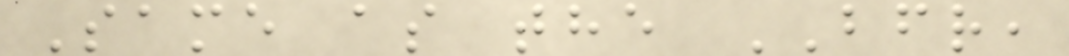Same as the BFR,
